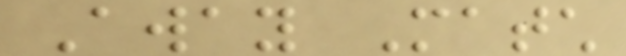Away Match
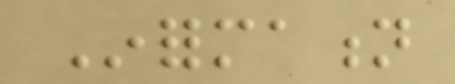Information
